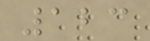123
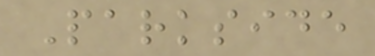Parkside
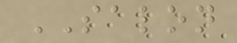SALON
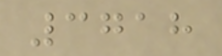3718
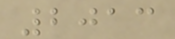2013
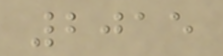2015
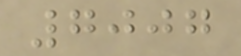7007
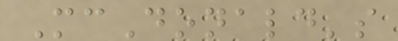McDonald's
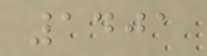1401
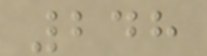248
